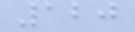120
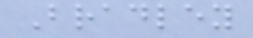Bradley
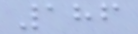186
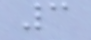3
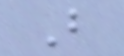B
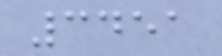3451
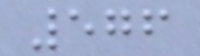576
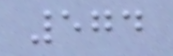574
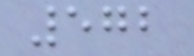572
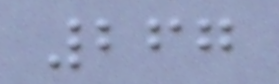267
